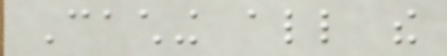Caching all the
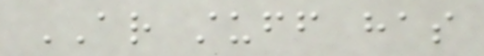AR stuff has
